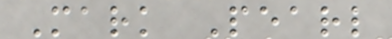Mark Pearl
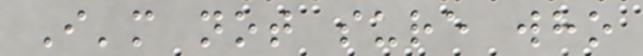I'm not sure who
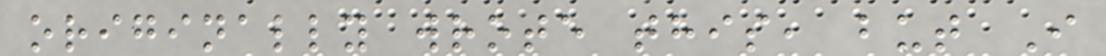originally wrote this, but I
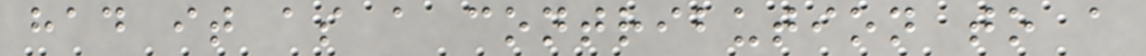had it as a contribution to a
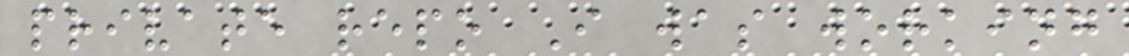private repo I was working
